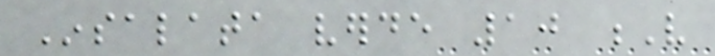Insalata verde 10 V
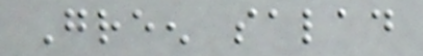Green salad
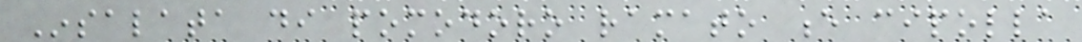Insalata di pomodoro ramato e cipolla
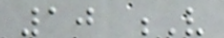10 V
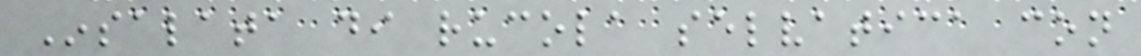Insalata di rucola selvatica con
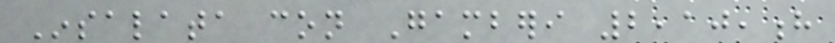Insalata con Gamberi 2,10,h
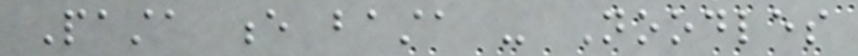Pasta e basta - Noodles
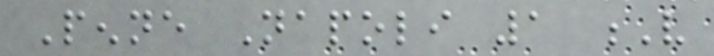Penne Napoli 1 V
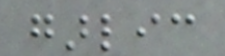garlic
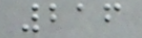216
